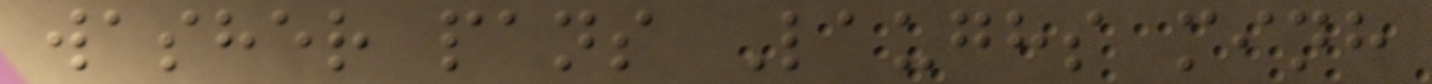washer pans Laughs minh
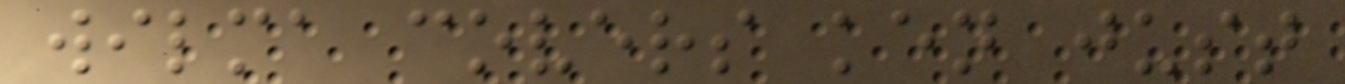wilma covers ken just
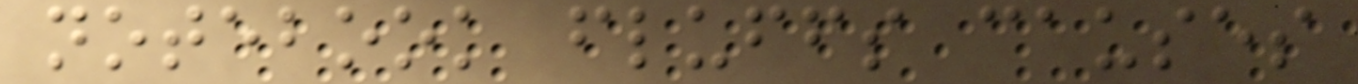notebook fluffs causes
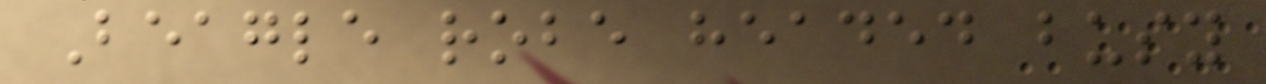Beagle robe headed busy
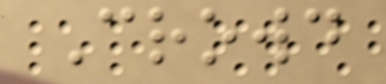Crowd
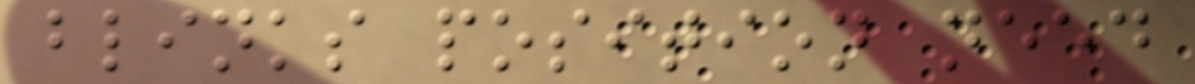blinks position need
